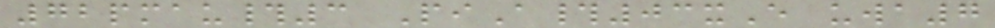72pmau#3 PiA#03xE uwa7
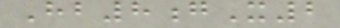Hb8gX2
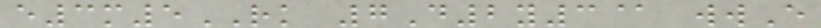e3m5RK 7D2y3@ wwE
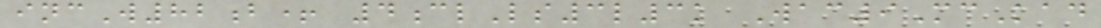incW82b+ 4clLs3l3k Wac9McKad
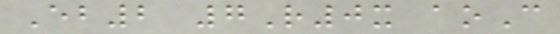Eb2 7R0x aoC
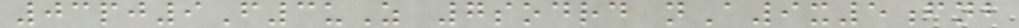03pj9F3uZ 7sodrd nA9x5fnb
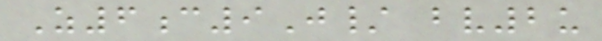Z6c9J/ bv2u
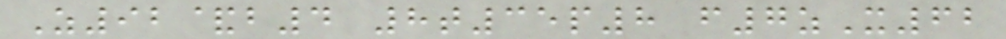Z92&b4 8t35p8 f7zX62
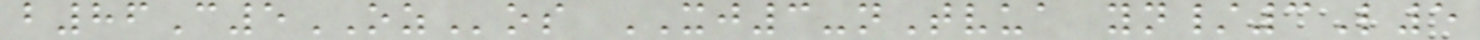b86C5OZos XJ3-nTvua yn/3L5
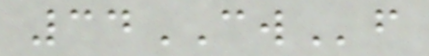34CWf
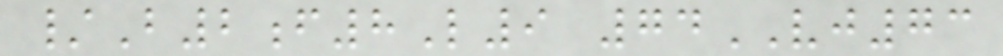/B2f8L9 74VJ73
